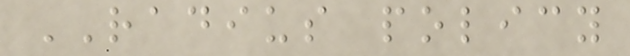RADIUS policy
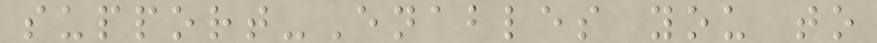support-Enables you to
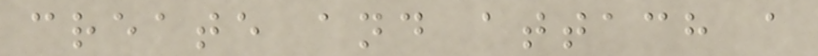create and attach a
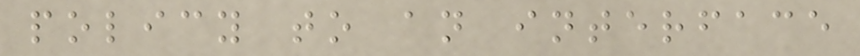policy to an interface
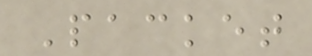Packet
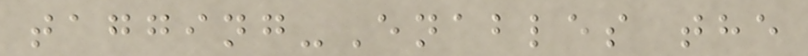tagging-Enables the
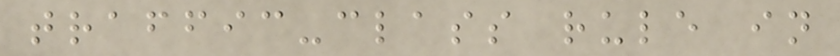traffic-class rule in
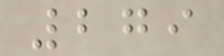279
